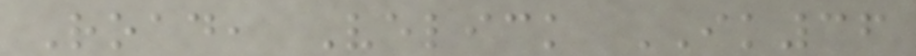Road, Velick IK36
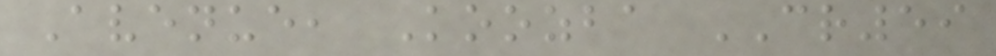Avenue, Koozba CR59
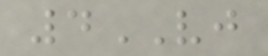4VJ
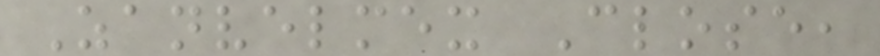Zanvelmex Close,
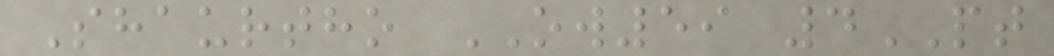Shaurtho OW59 4PT
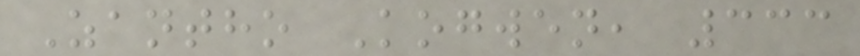Zantho Kogwen, 333
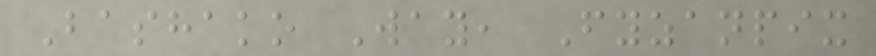Bashako Way, Fyzanpix
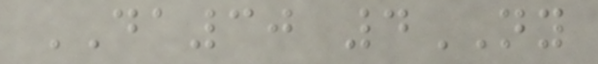DA30 4NY
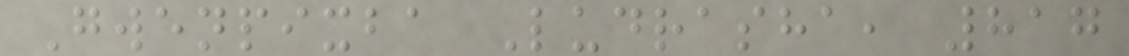Gwenpixba Ludrasha, 817
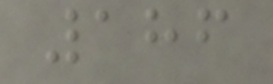186
